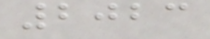2023
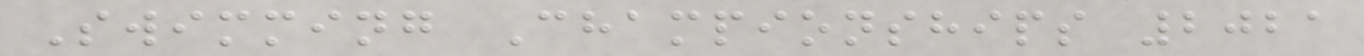Swimming Championships 2021
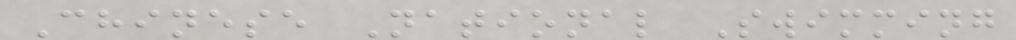Chinese National Swimming
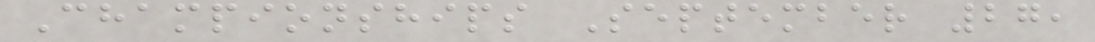Championships September 27,
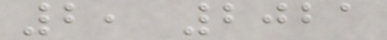2, 2021
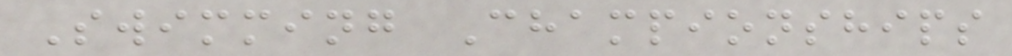Swimming Championships
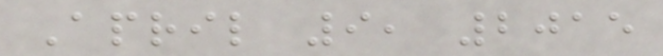April 9, 2015
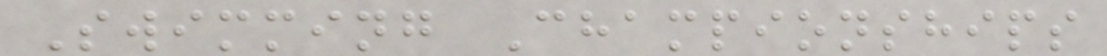Swimming Championships
